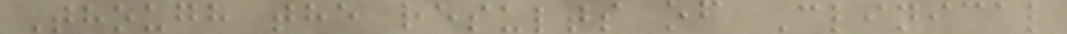Though the results of Clinical
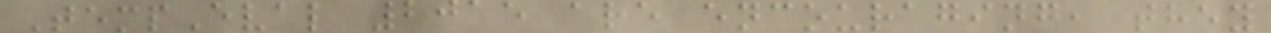TempEval 2015 are encouraging, they
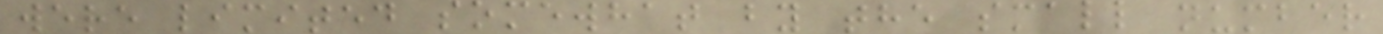were limited somewhat by the small number
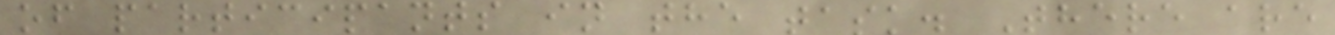of participants in the task. There are
